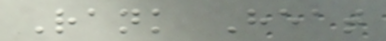Rank Heat
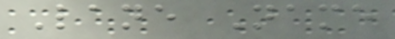Lane Name
